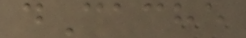dCache
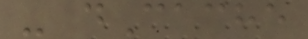- dCache
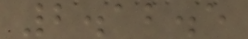2.12.5
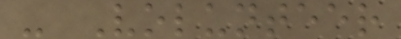- Volunteer
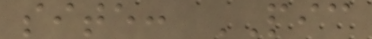site: PIC
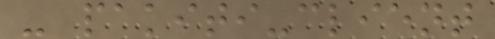- pakiti-client
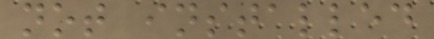not installed
